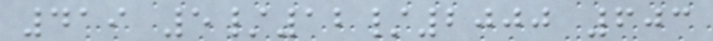419 5/12/2000 603
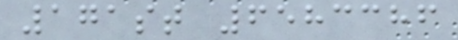171st 6583386
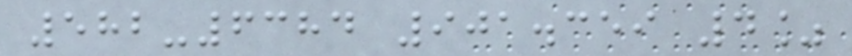582-6384 901.359 4%
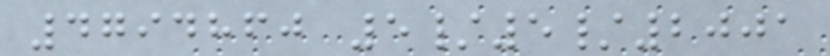4794860 5/5/2001
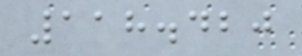118.420
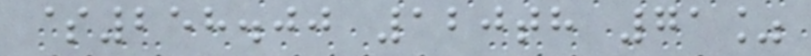$258.00 120th 71%
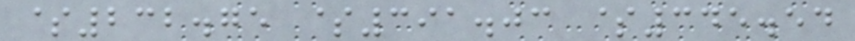$232.75 $391.03 $345.54
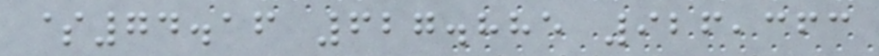$74.16 627.885 926,363
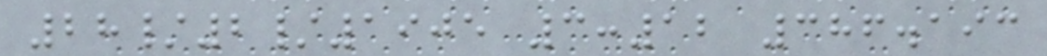28/2/1905 3:12 386.193
